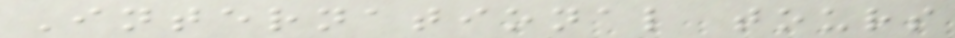International tours
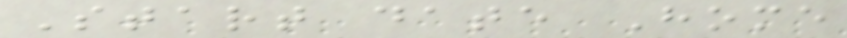Start date Home
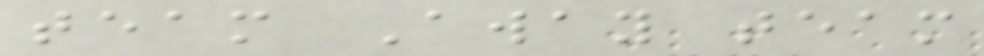team Away team
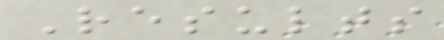Results
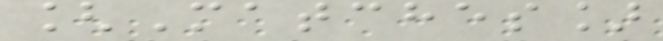[Matches]
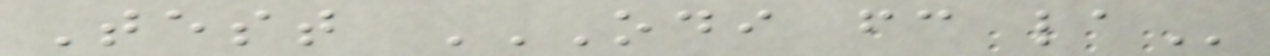Test ODI FC LA
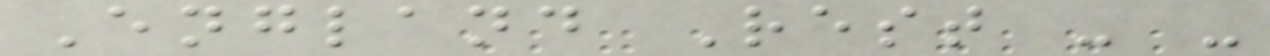England Rest - -
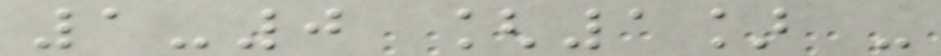1-0 [1] -
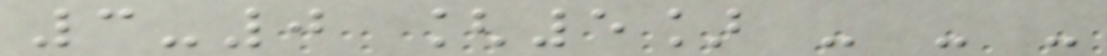3-0 [5] - - -
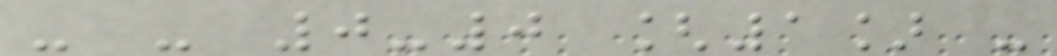- - 0-0 [1] -
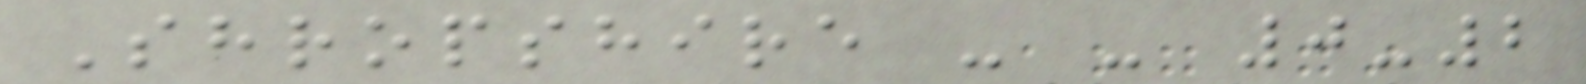Shropshire - - 0-2
